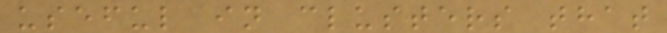useful in clusters that
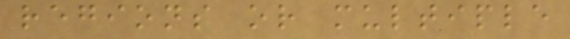regions or multiple
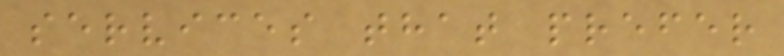services that prefer
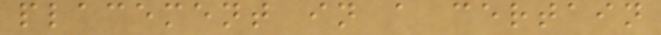placement in a certain
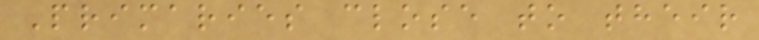Primaries close to their
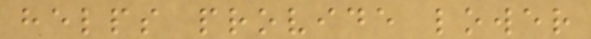helps provide lower
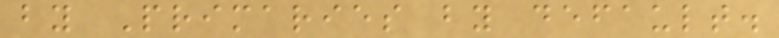by Primaries by default.
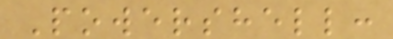Powershell:
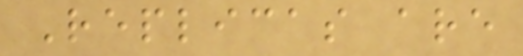Replicas are
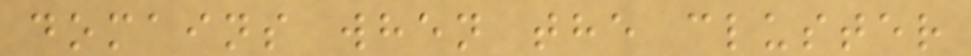domains when the cluster
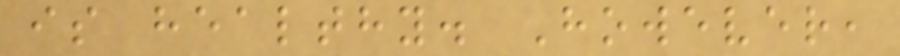is healthy. However,
